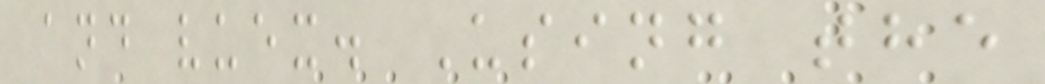and vuex. Using the
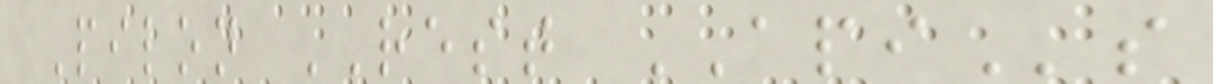Pilon REST APIs
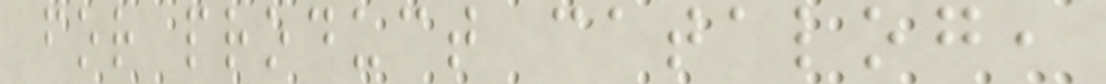for product catalog,
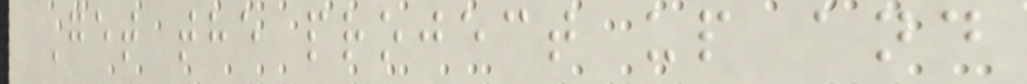Get the project up and
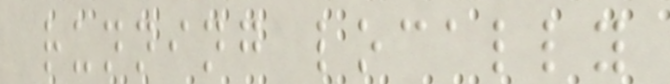running locally
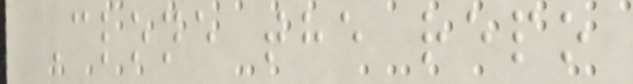Clone the repo
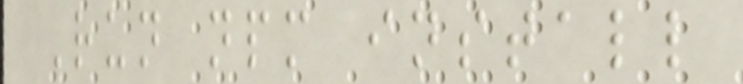Run npm install
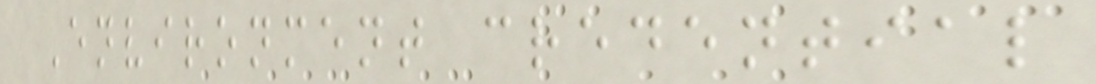Environment credential
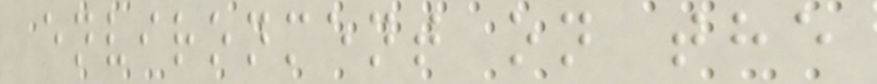environment on the
